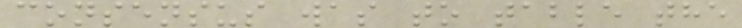consensus was to table the
